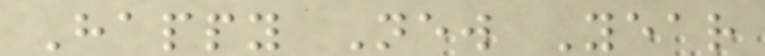Happy New Year
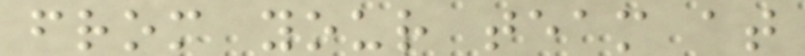from your team at
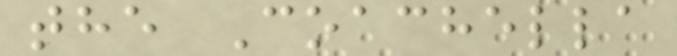the Coachella
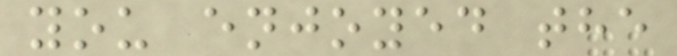you enjoyed the
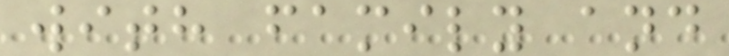with family and
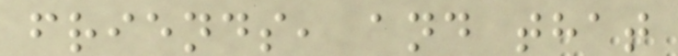friends, and that
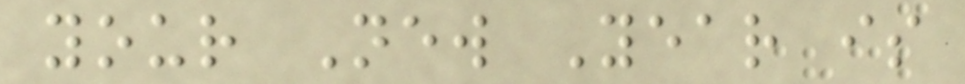your New Year is
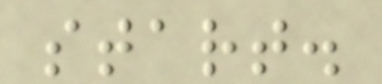start.
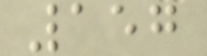157
